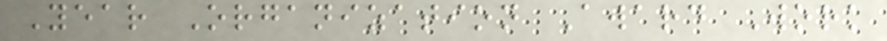Year Organization Award Work
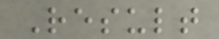Result
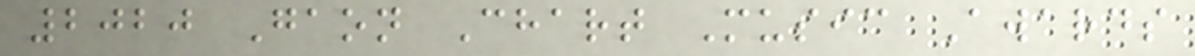2020 Gaon Chart Music Awards
